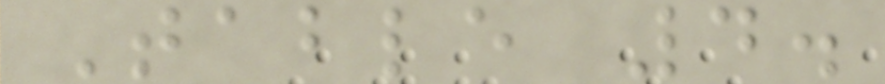Table 4.
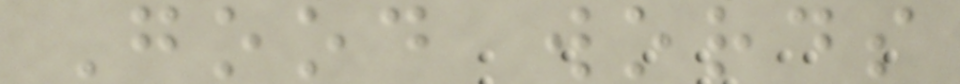Good words
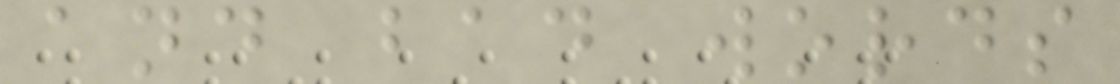and bad words
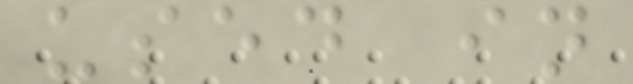used in
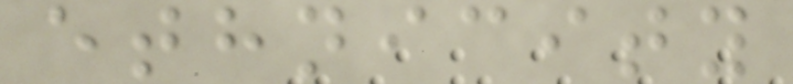ethnicity
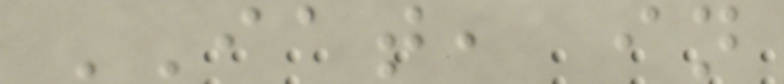IAT, in
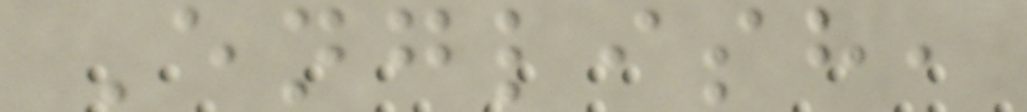English,
